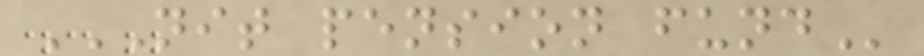NIT PENSION FUND
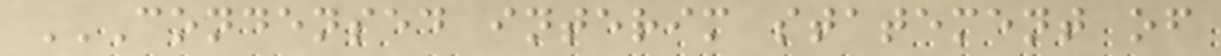CONDENSED INTERIM STATEMENT OF
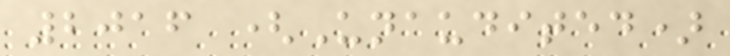2016 (Unaudited)
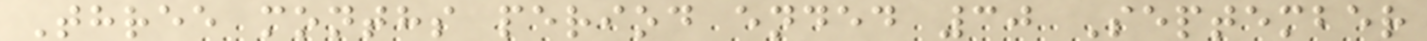Three months period ended 30 September
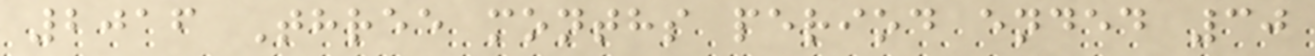2016 Three months period ended 30
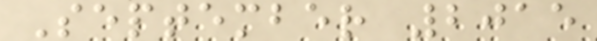September 2015
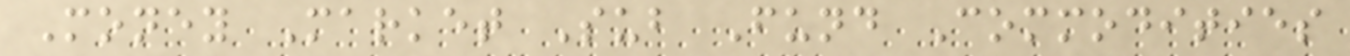Money Market Sub Fund Commodities
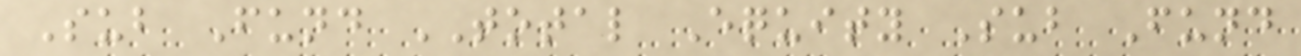Sub Fund TOTAL Equity Sub Fund
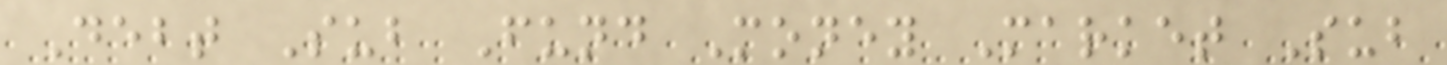Debt Sub Fund Money Market Sub
